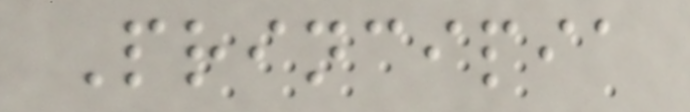Principia
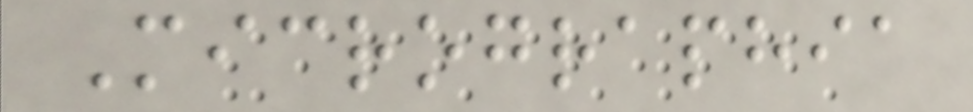Micrographia
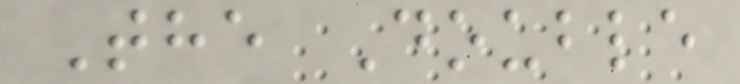The Double
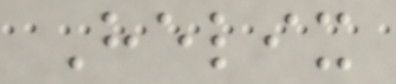Helix
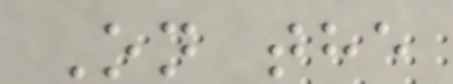On the
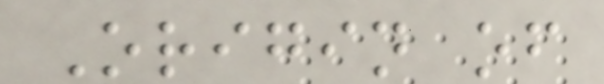Origin of
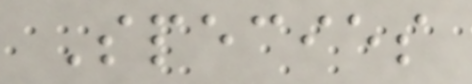Species
